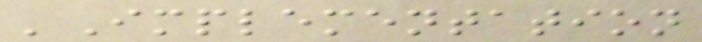'Implementation
